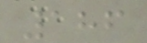186
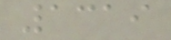1319
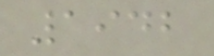1942
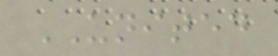UNITED
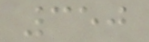350
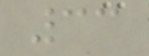33
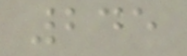245
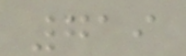719
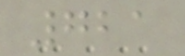721
